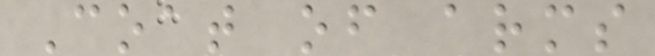Coat of arms
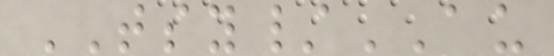TSY/AU
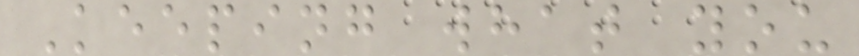Keeping what you
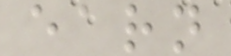earn
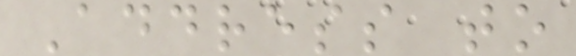Address to
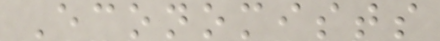Economists
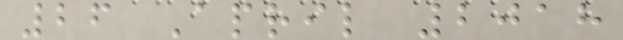26 April 2018
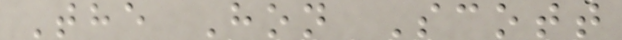The Hon Scott
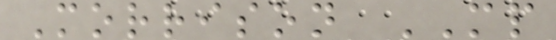Morrison MP
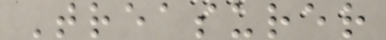Treasurer
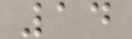14
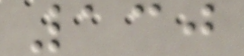130
